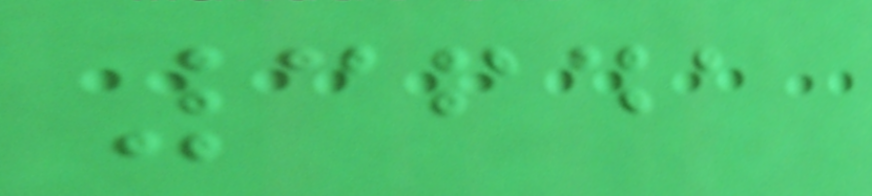3641
